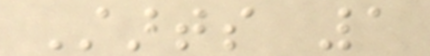Starts 1
